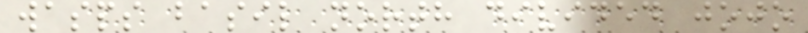wasps basil north divided jojo
